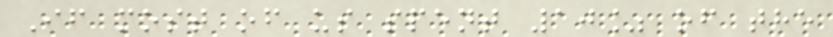If most of us spent 10% of the
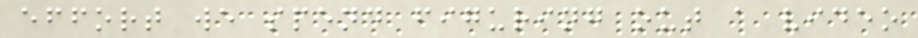effort we spend figuring out a video
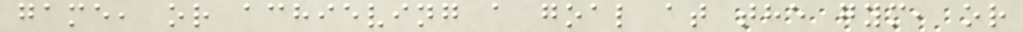game, or achieving a goal at the gym, or
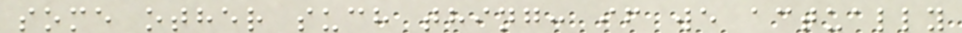some other such thing: if we actually
